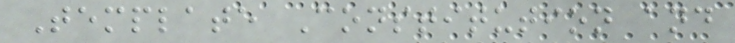Template Constitution and
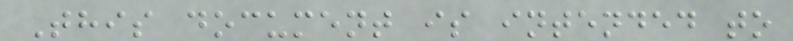This document is intended to
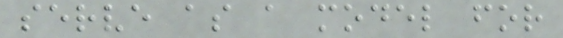serve as a model for
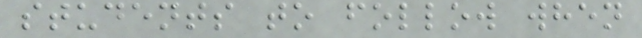students to follow when
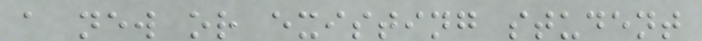a new or existing student
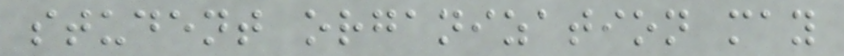student organization may
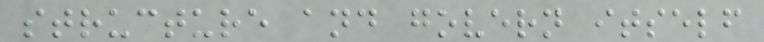structure and govern itself
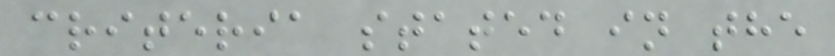criteria stated in the
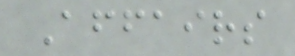Affairs
